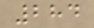284
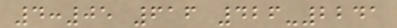4:05 616 426-2241
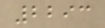2293
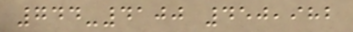744-4100 450,982
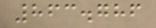863.786
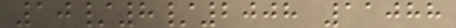10/8/2008 11088
